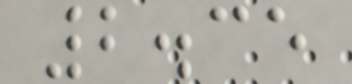2.35
